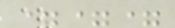===
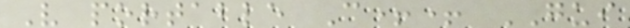V portable C++ GUI
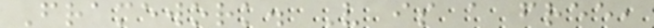Framework. V is a free,
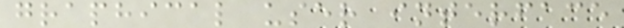graphical user interface
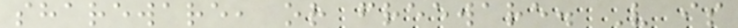shareware, or freeware. V is
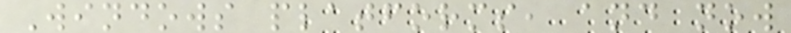Windows platforms, and now
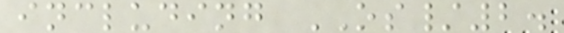including OS/2.
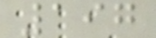197
